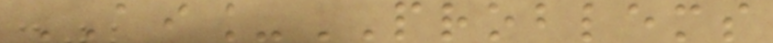AI_PROBLEMS
